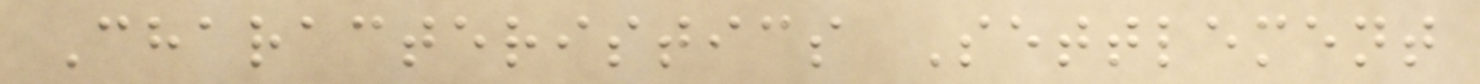Characteristics Settlement
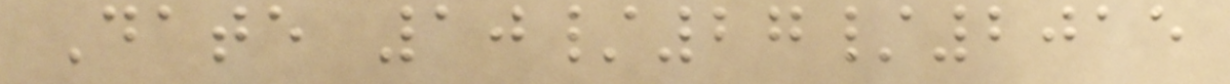Date 10/27/2015
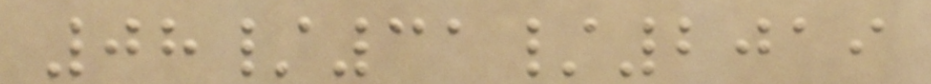08/31/2019
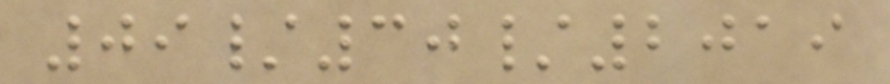09/30/2019
